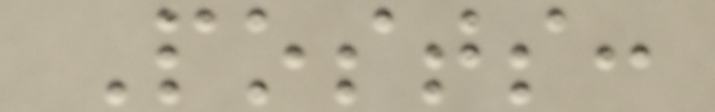Posts:
